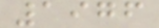1976
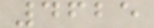4625
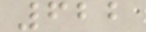622
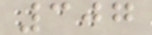307
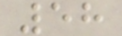58
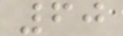60
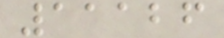11126
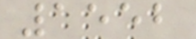1552
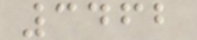3462
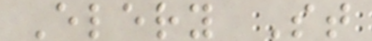Elery St
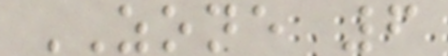ZONE 6
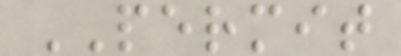PERMIT
